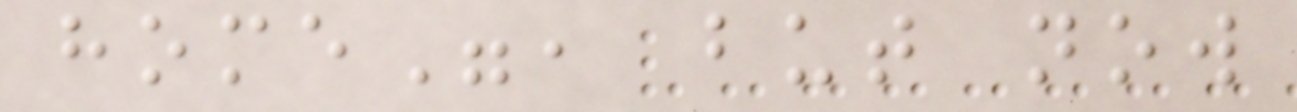home", but now
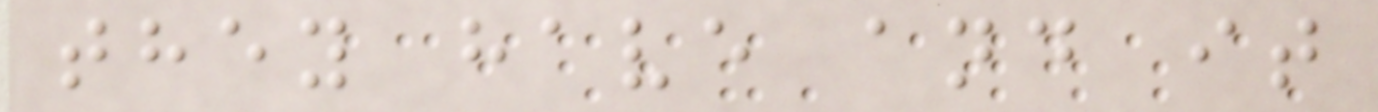they have and it
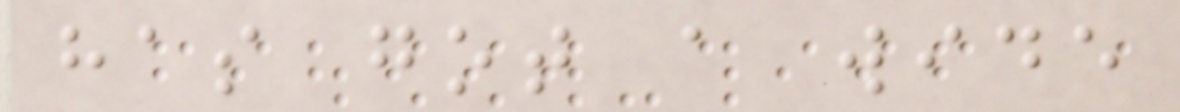has got a wide
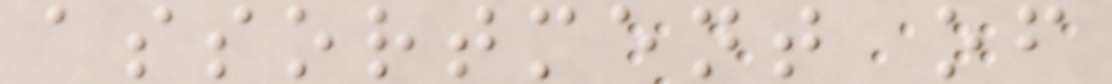assortment of
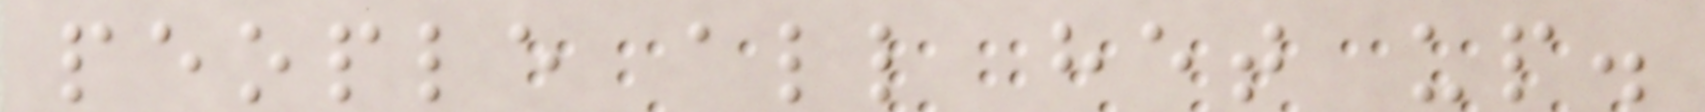people all het up.
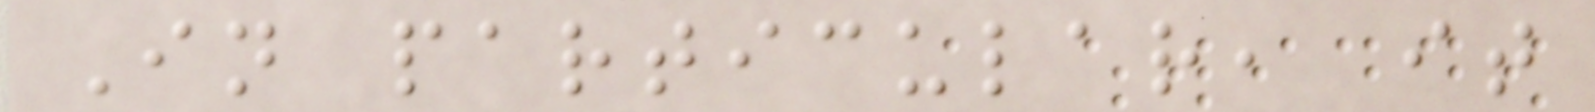In particular, it
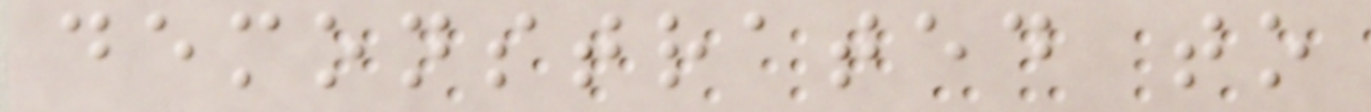demonstrated to
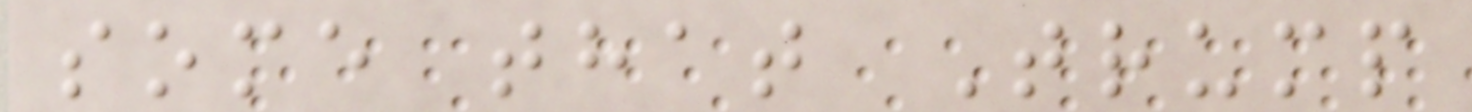some that Trump
